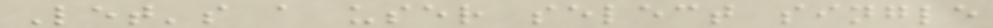Let's a user select single
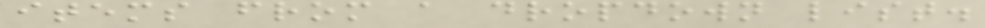items from a dropdown list.
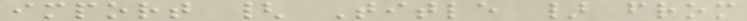import { Title } from
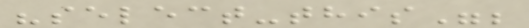"select-this";
